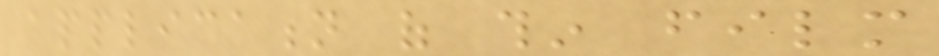application of thin film
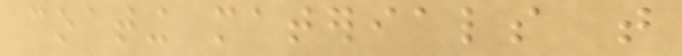coating materials that
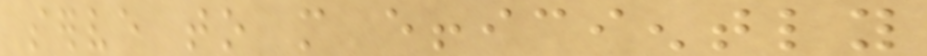serve to more efficiently
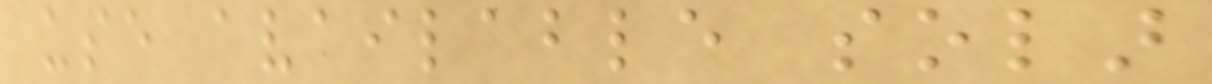use available solar
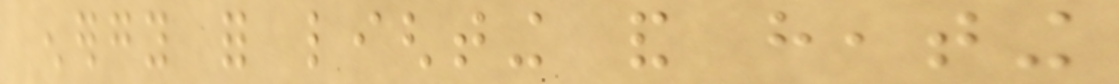energy for lighting and heating
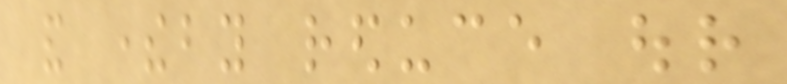and thereby reduce our
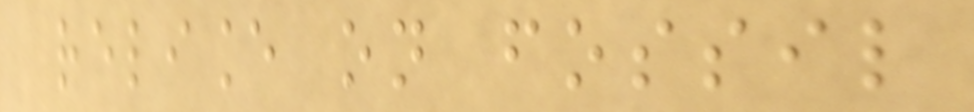reliance on fossil
